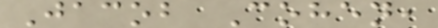Jacob Cohen,
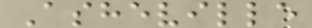Asheville
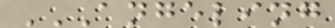ANGELING
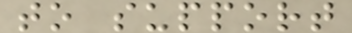to support
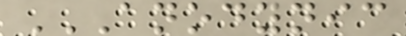ANODYNIC
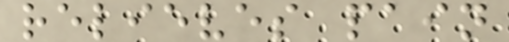relieves pain
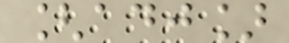[adj]
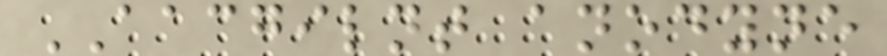AACGILNT anodyne
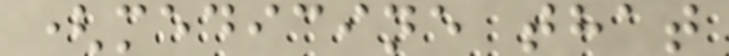(medicine that
